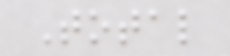Total
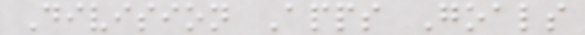Division Apps Goals
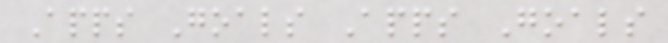Apps Goals Apps Goals
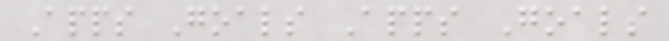Apps Goals Apps Goals
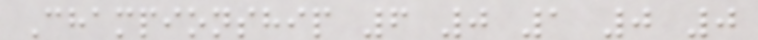Championship 6 0 1 0 0
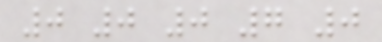0 0 0 7 0
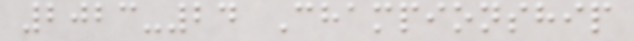2023-24 Championship
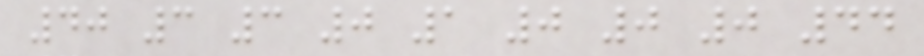40 3 3 0 1 0 0 0 44
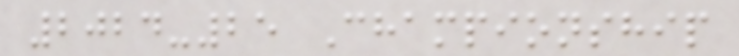2024-25 Championship
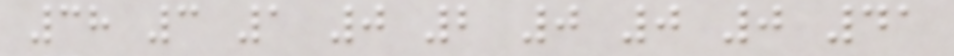38 3 1 0 2 0 0 0 41
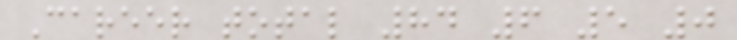Career total 84 6 5 0
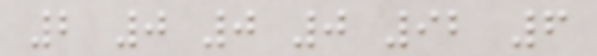2 0 0 0 92 6
